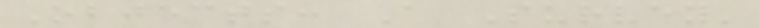Objects: A Survey'
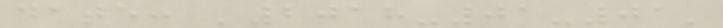date: '2018-01-01'
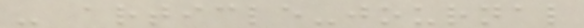- article-journal
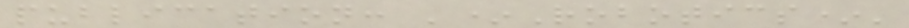publication: '*Robotics*'
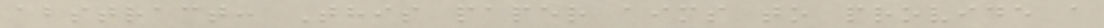abstract: This paper aims to provide a
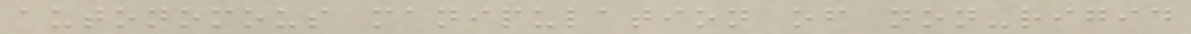autonomous manipulation of non-rigid
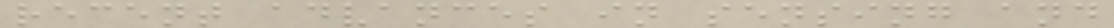recent advances in sensing and
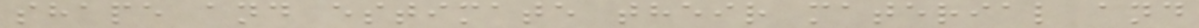shape and estimate their material and
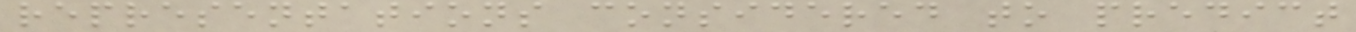representations considered to predict
